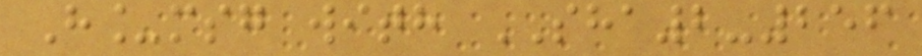H_msg with SHA2-256
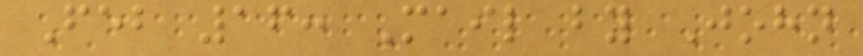Feb 16: Mail by John
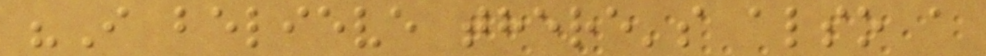"I believe there's also a
